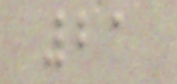21
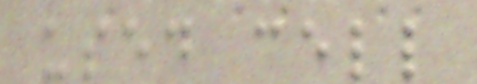used cell
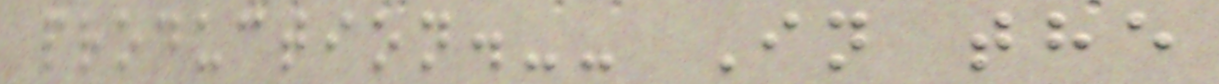production.-- In the
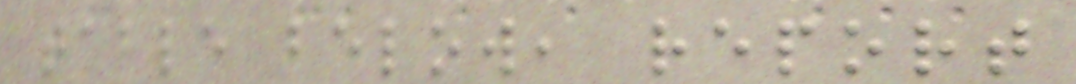table below, report
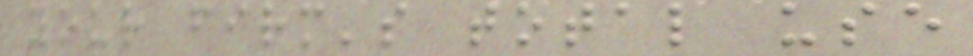your firm's total use
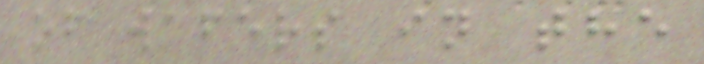of wafers in the
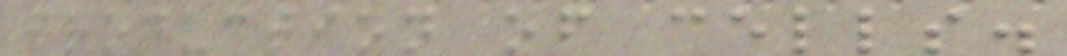production of cells.
